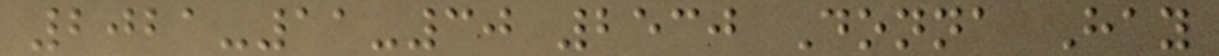2021-11-30 2530 Donna Hay
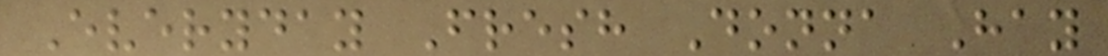Everyday Fresh Donna Hay
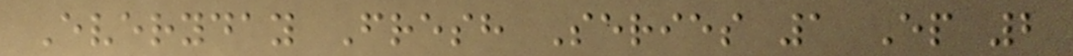Everyday Fresh Series 1 Ep 2
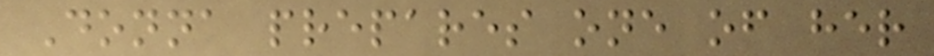Donna prepares one of her
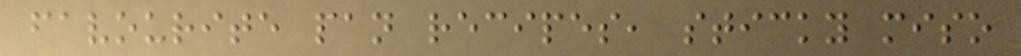favourite pan recipes, sticky miso
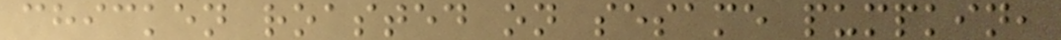chicken roasted on sesame pumpkin,
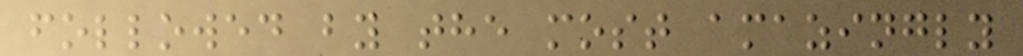followed by the most amazingly
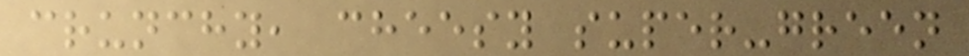crunchy, cheesy super-green
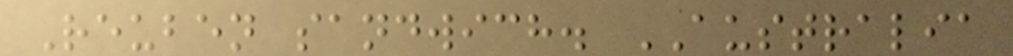Reuben sandwich. AUSTRALIA
